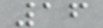16
